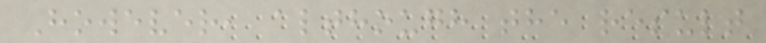However, although the result
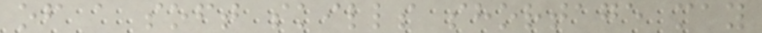of a soft skills shortage may
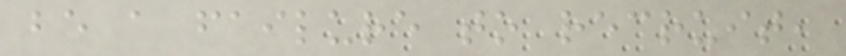be a failure to recruit,
